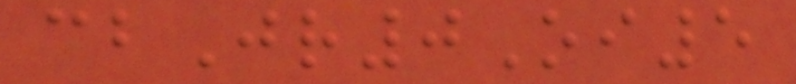cbJr0Oi5
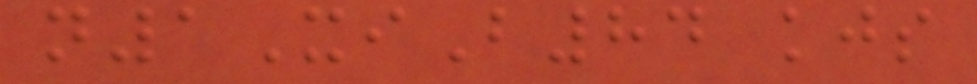n1XiB84 kjs
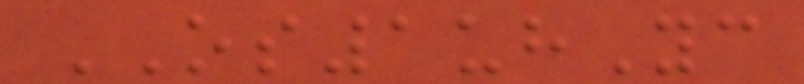OS1uhYc
